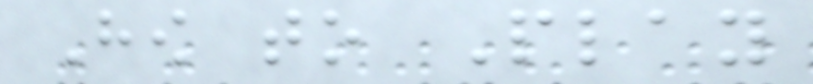How to Play
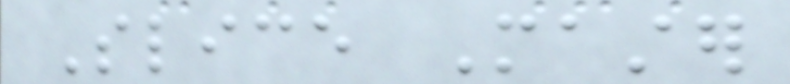Slice Master
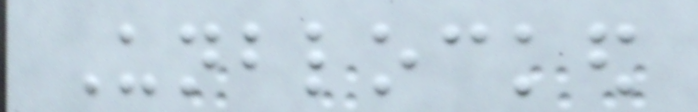Unblocked
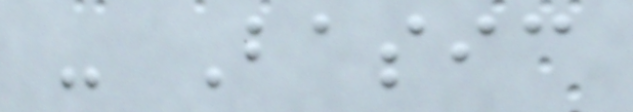- Basic
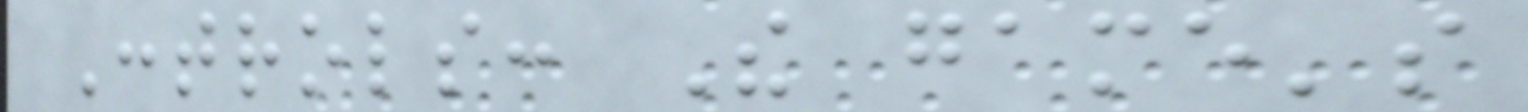Controls: The game's
